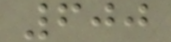600
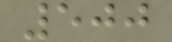500
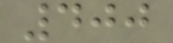400
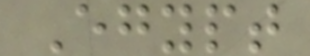Egypt
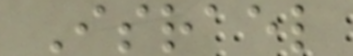Israel
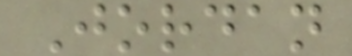Jordan
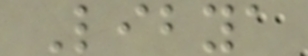Libya
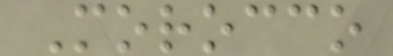Morocco
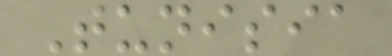Tunisia
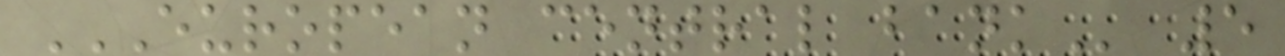EUROPEAN CENTRAL BANK 5
